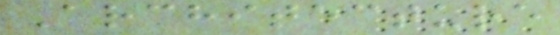Architecture
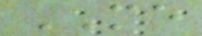ME
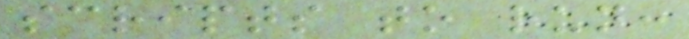scripts to run:
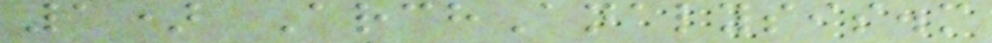1) ArchAnalysis.m
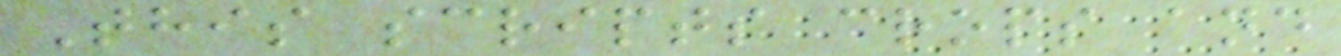This scripts crops and
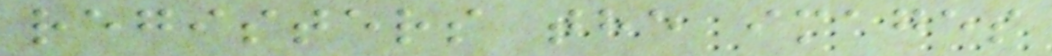registers the images
